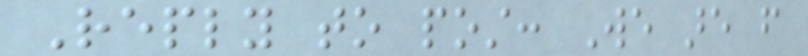Reply to post: We are from
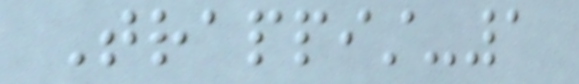Trappist-1
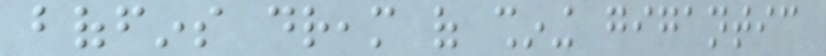boffins dream of shining gigantic
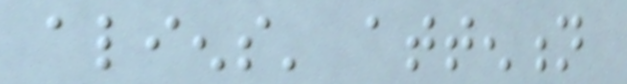aliens' attention
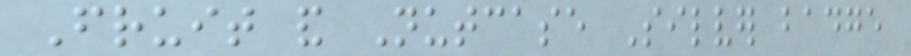Fruit and Nutcase Silver badge
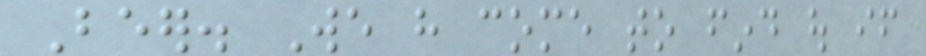Beer. We have come to find out if
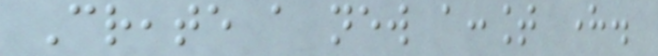Create a new account here.
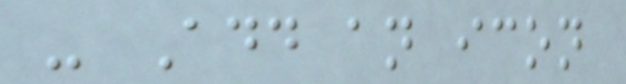- Add an icon
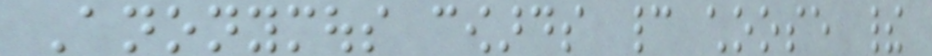Anonymous cowards cannot choose their
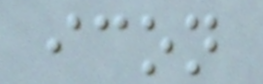icon
